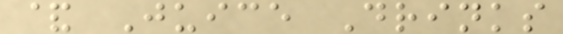& Juice Drinks
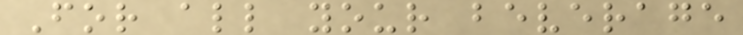For all your beverage
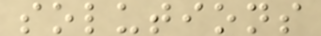solutions
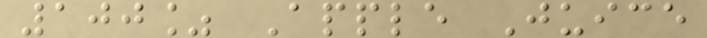100% Apple Juice
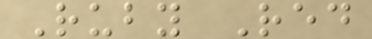Ruby Red
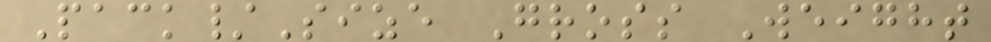Pack/Size Gross Weight
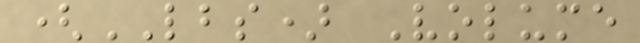(LBS) Volume
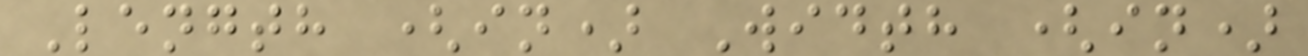Length (in) Width (in)
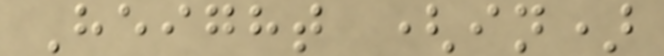Height (in)
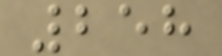258
